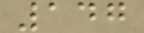147
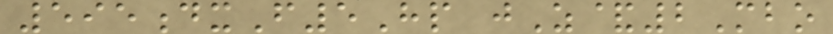595dxF5Hp jZ&2Mbo
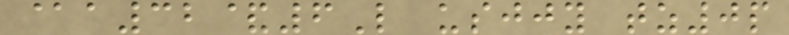@a32&6L usjjy tz0p
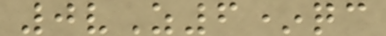0vZ6*qc
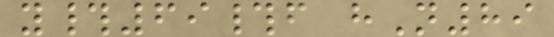y#69#f hN89
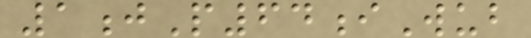1jP64iWub
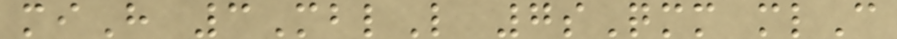miH 3MblL 7sQmm mlC
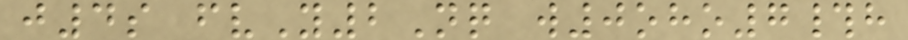j4s fvY2Nq w0oho7#h
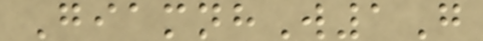GiamnhW1G
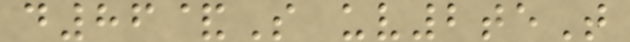d86&S uv2teT
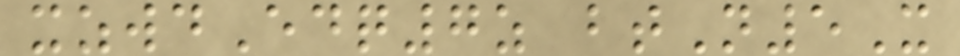xzwdEdq7z btN5X
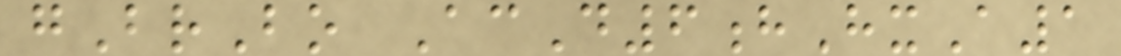gBrBo AcD6hHxA1
